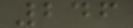246
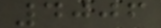4006
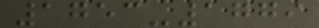1753-1779
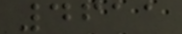4611
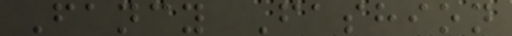Fancy Fashion
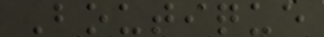Boutique
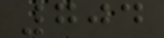704
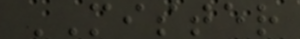MISTER
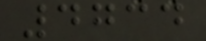4734
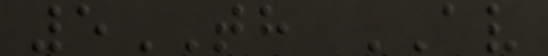5TH AV
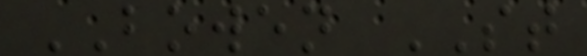BOWEN ST
